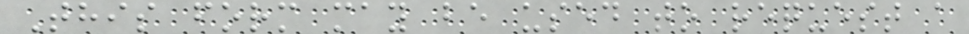This form may be used to request a
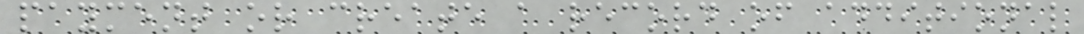payment or create a record of additional
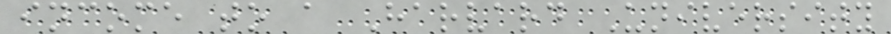income to a Harvard University
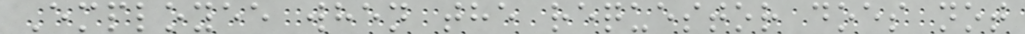Employee when the requestor does not
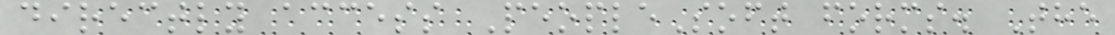directly access PeopleSoft forms. The
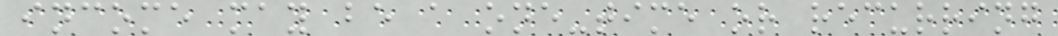income may be a one-time or recurring
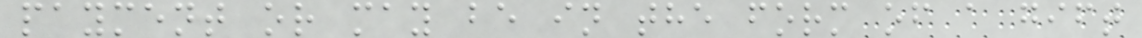payment or may be in the form of a gift
